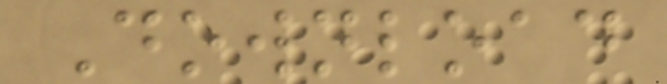Download
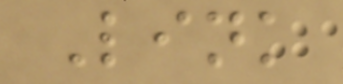Link
